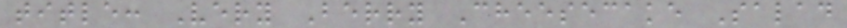title: Very Berry Cheesecake Salad
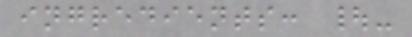ingredients: |-
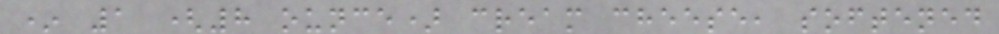* 1 (8 ounce) cream cheese, softened
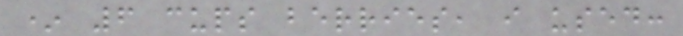* 6 cups berries, i used:
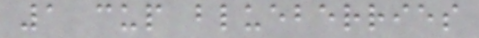1 cup blueberries
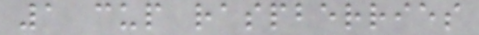1 cup raspberries
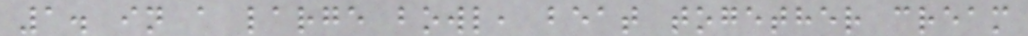1. in a large bowl, beat together cream
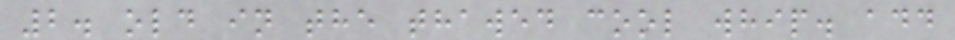2. old in the thawed cool whip. add
